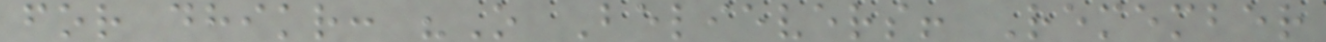for dhikr: "O Believers! Remember
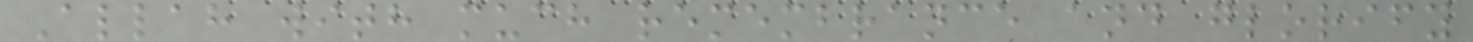Allah with much remembrance and glorify
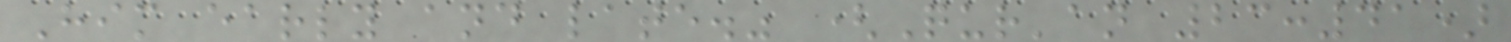Him early and late." (Qur'an 23:41)
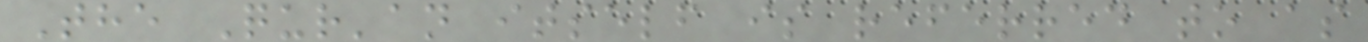The Qur'an itself is referred to as
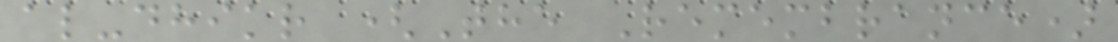al-dhikr (The Remembrance)
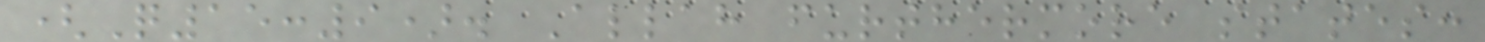(Q15:9). Allah furthermore states:
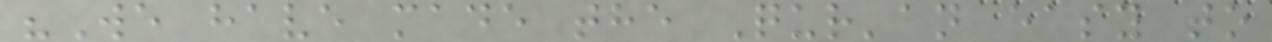"We have made the Qur'an easy to
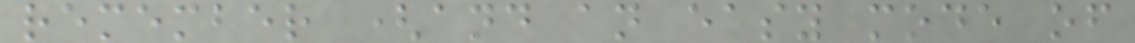remember (and an easy mode of
